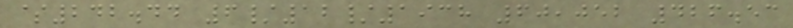$242.44 6/12/1938 60,052 426.53
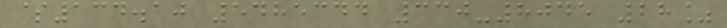$134.10 5485344 330-8045 28%
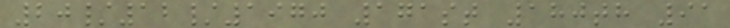20/12/1970 171st 180th 91
